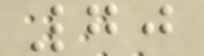70
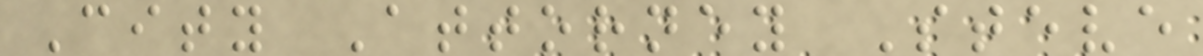City Attorney Steve
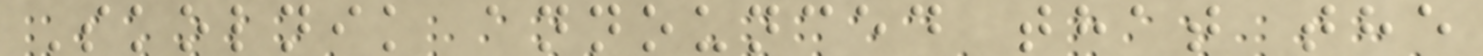Skolnik announced that the
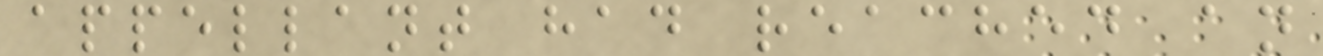appellant had reached an
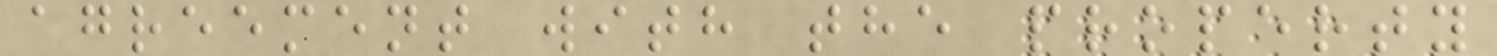agreement with the property
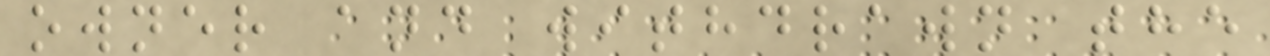owner and withdrawn the
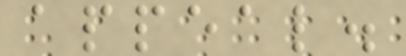appeal.
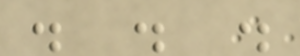. . .
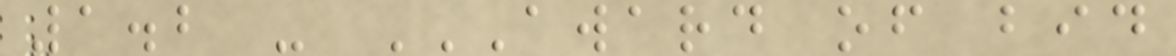1.2 - AWARD OF BID
